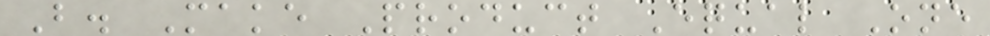B. Make Product Equal One
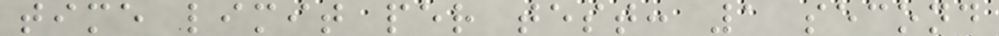time limit per test: 1 second
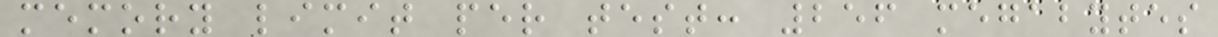memory limit per test: 256 megabytes
